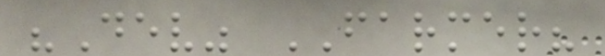"Dev" FARMER?
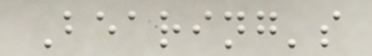Bearing's
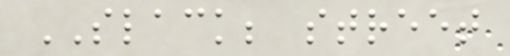SLACK; street
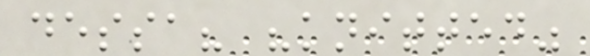dessa? "knitted"
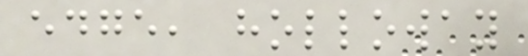edge, holloway
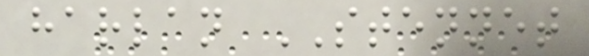harlan STENNET
